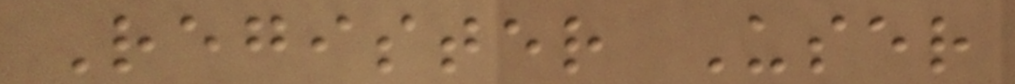Register User
